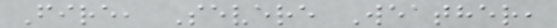Fire, Severe Weather,
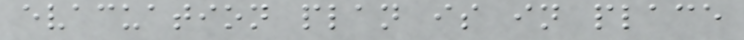evacuation plan is in place
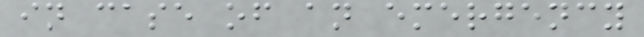in case of an emergency
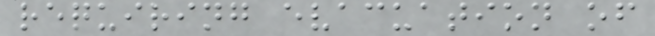requiring evacuation of
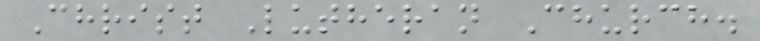Christ Lutheran Church.
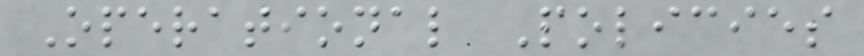Operational Policies
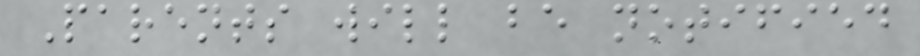Parents will be notified
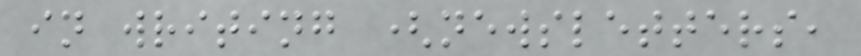in writing (newsletters,
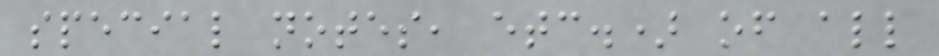special notes, etc.) of all
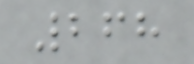268
